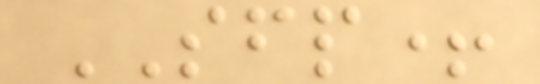SFP+
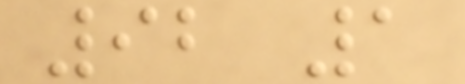92 1
